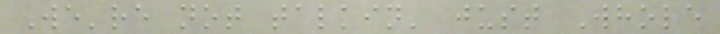We're not talkin' just Whole
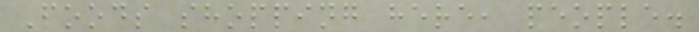Foods shopping here, people.
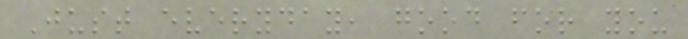Just everyday, good for you
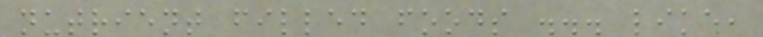nutrient filled foods ... like,
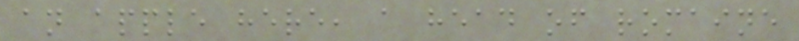an apple here, a head of romaine
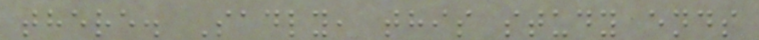there. Sadly, this study ends
